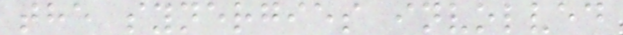the synergies involved
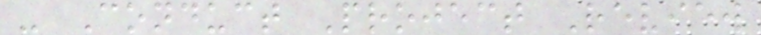- Conduct Project Review
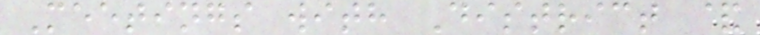Meetings with District &
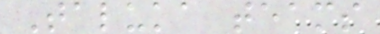Taluka teams
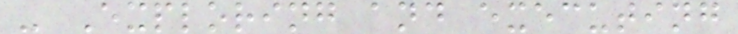- Exploring and executing
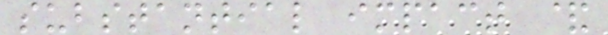substantial impact &
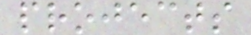projects
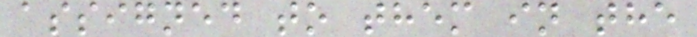assigned to them in the
